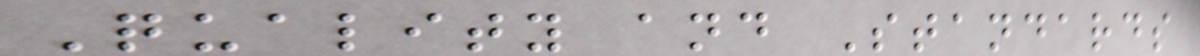Quality and Standards
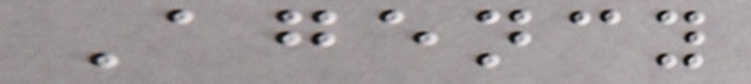Agency
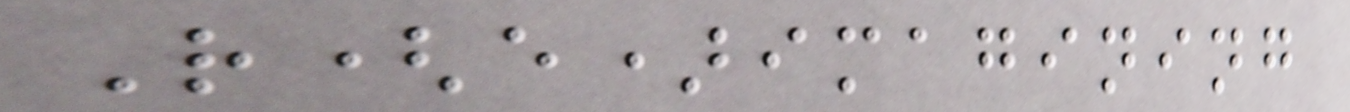R(e)imagining
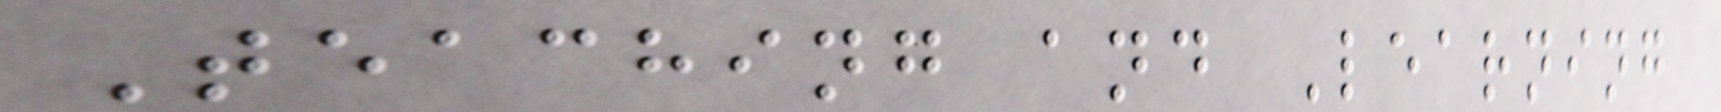Teaching and Learning
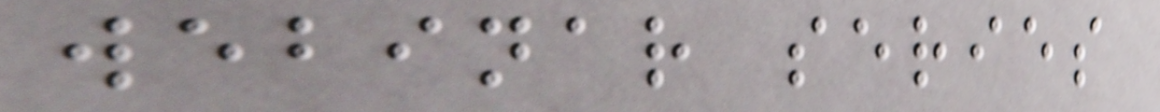webinar series
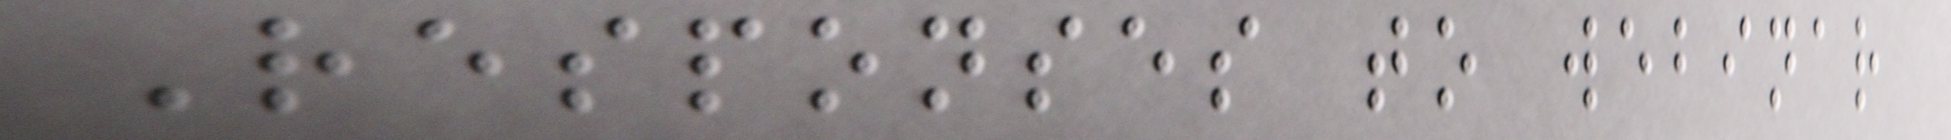Responses to webinar
